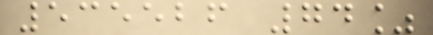535526 74%
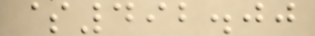$492.00
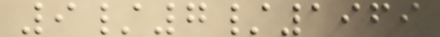9/7/1969
